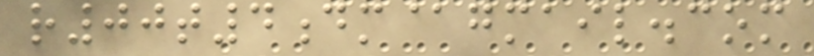r00t4dm@gmail.com
